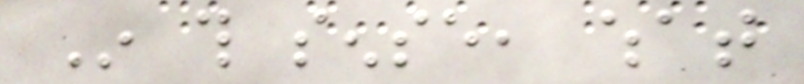In this sense, what
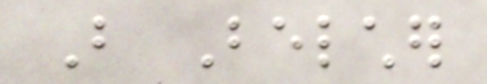But Belcher
